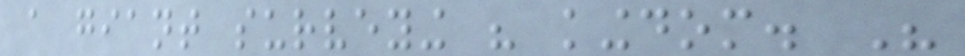a giant surveying his kingdom. His
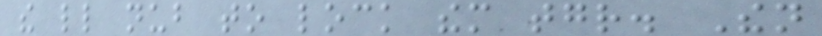the little nub to lock them together. Then
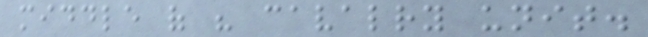middle of his cavalry unit.
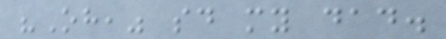"Oh," said my dad.
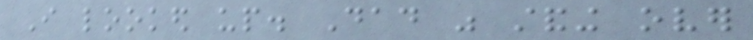I looked up. Dad was standing over
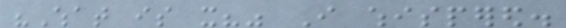"What is it?" I whispered.
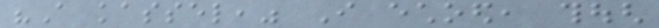"A kassel," I echoed, though
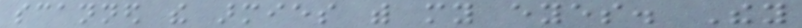scanned the armies with my eyes. They
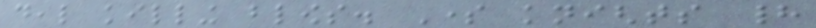deal killing blows. Some knights had
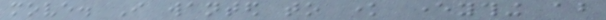move. I wanted to know everything about
